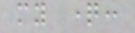my question:
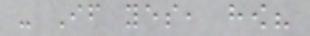- If yes, how?
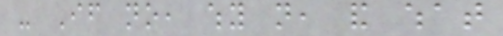- If no, why not, and what
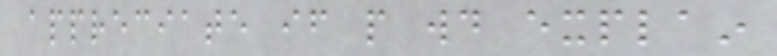appreciate if people would explain
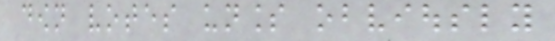down votes unless obviously
